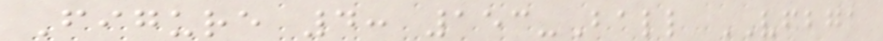Figure 4: 153-Ball VFBGA
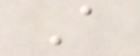A
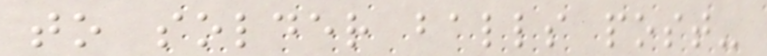to solder balls post-
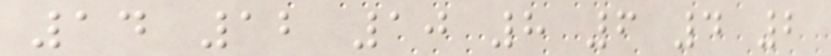14 12 10 8 6 4 2
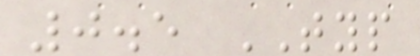0.5 TYP
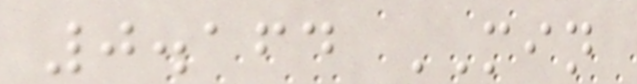0.164 MIN
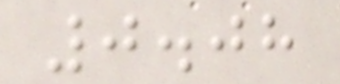0.08
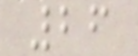26
